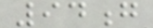94g
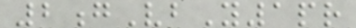2gVbY1pr
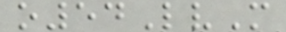o54LvM
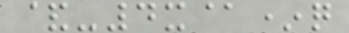&-4x@*q
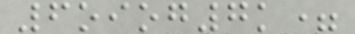6oiog7k=
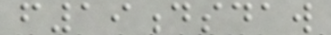f19dsdaw
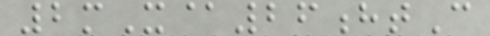2mX@26htC
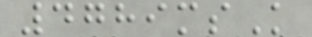4789msK
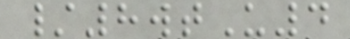/8wtU4
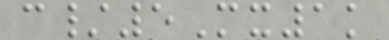c/5Mx1k
